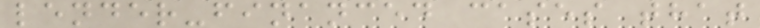lender-financed cases that
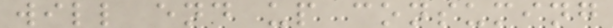will end up consuming
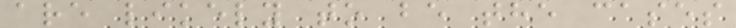are likely to be the cases
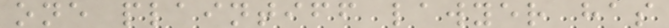one plaintiff lawyer has
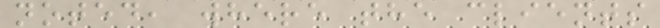noted, where the clients
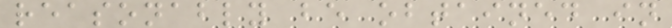reasonably be obtained in
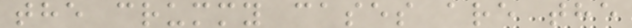the crummy cases are the
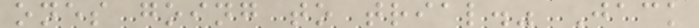ones going to trial." Jack
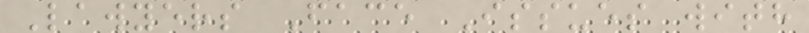Lawyers Face Issues with
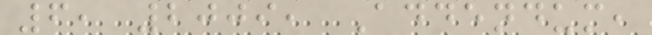6, 2009, Addendum,
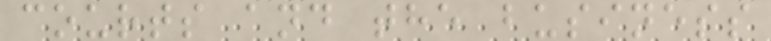courts and the business
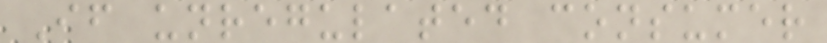If unregulated consumer
